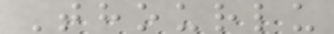Thourlu
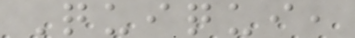Quiqui,
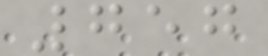757
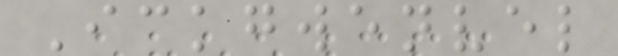Ickgwenvel
